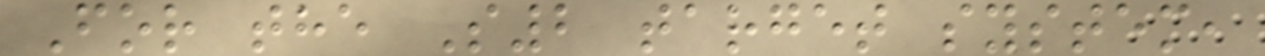For the S2 target system,
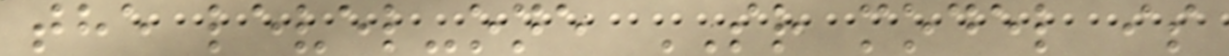the level-one SR model is
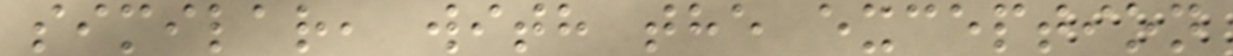similar, with the exception
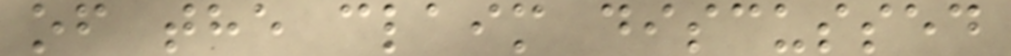of the claim discussed
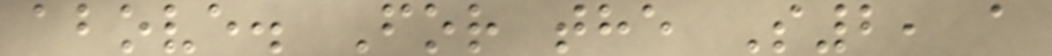above. For the S2, a
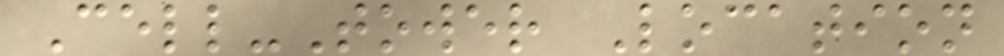Cell-Tower Location
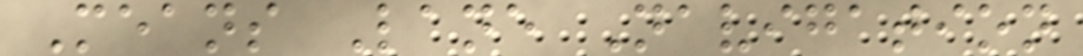Means Lane Navigation
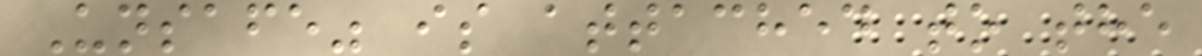Unsafe" is attached to the
